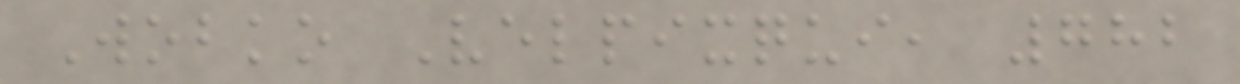Wobko Velpixqui, 782
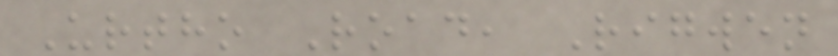Urtho Road, Rigwen
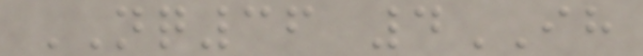NQ36 4IH
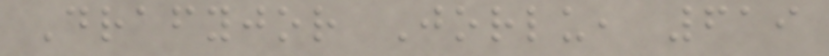Drafyjor Jorlu, 619
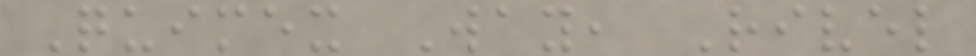Quimex Way, Rivel
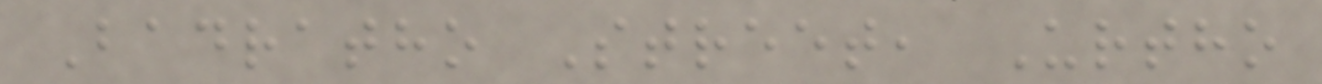Badratho Street, Urtho
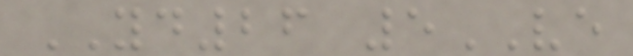YD26 5VE
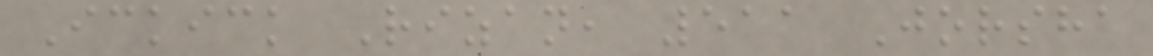Ickick Rizan, 511 Jorsha
